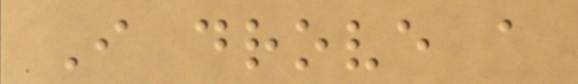I drove a
